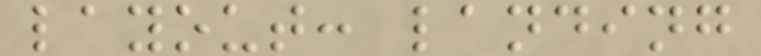layout: landing
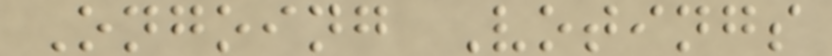Ongoing Votings
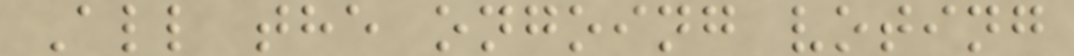All the ongoing voting
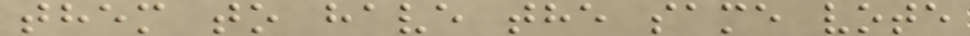them to have the same vote
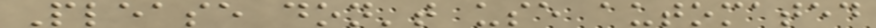Please don't use automated
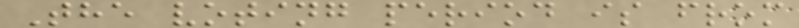The voting period is from
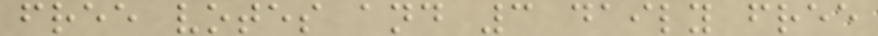free votes and 3 daily free
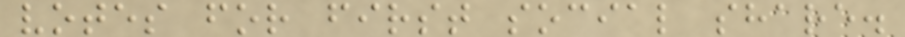votes for first social share.
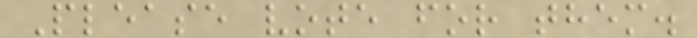Please vote for them.
